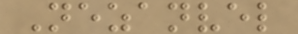Nezanvel
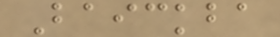Baickba
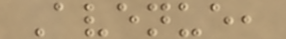Avenue,
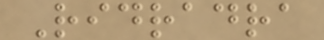Ridradra
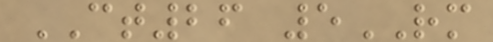CT26 5RM
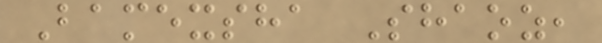Bamexsha Shaoz,
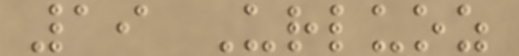19 Urluoz
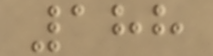188
